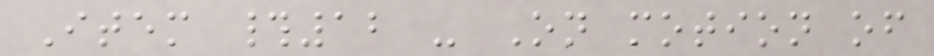Item #12 - On motion of
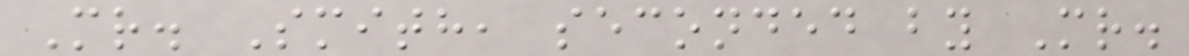Mr. Smith, seconded by Mr.
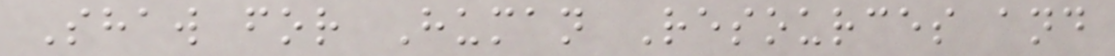Shaw for Human Resources and
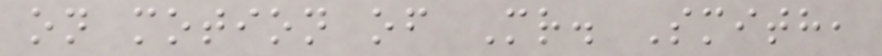on motion of Mr. Smith,
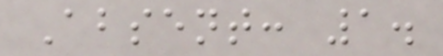Absent: 1.
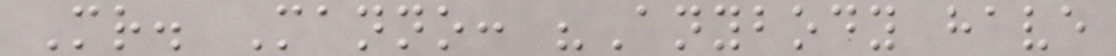Mr. Manno: "Anybody have
